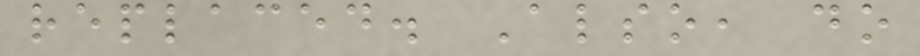replaced. Also, do
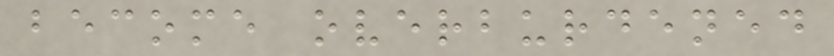become overburdened
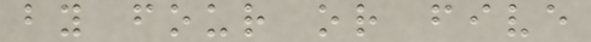by four or five
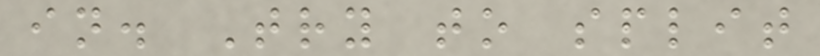in. Try to split
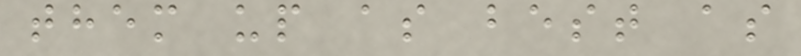them up as best as
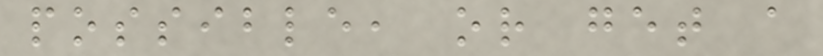possible, or get a
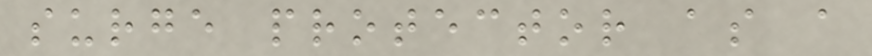surge protector as a
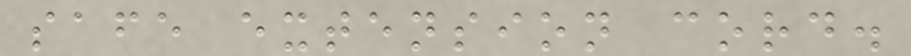safe extension cord.
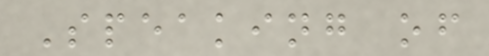Speaking of
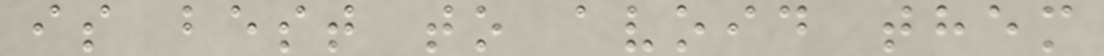is best to avoid them
